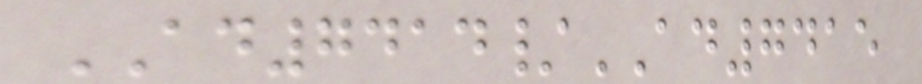AD7414/AD7415
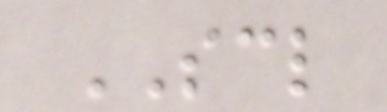SCL
